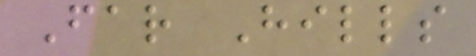Far Hills
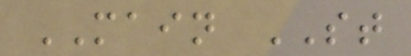MAIN ST
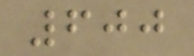600
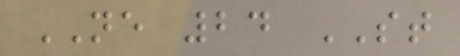NE 24 ST
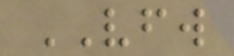VFW
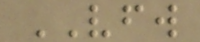VFW
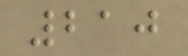210
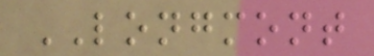LONGMONT
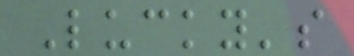Lucky's
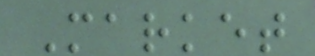Market
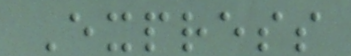Express
